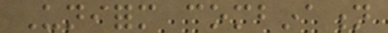Uniform combination
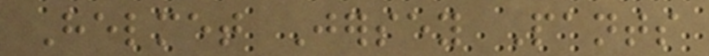Helmet Jersey Pants
